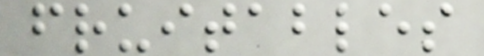fruitables
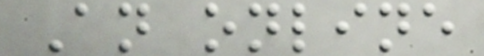An online
